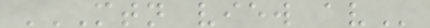MTN VIEW AV
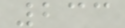233
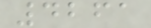4261
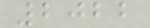2022
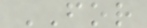FOR
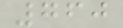760
